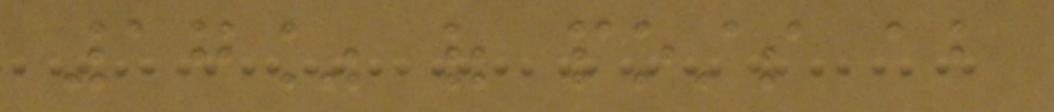17% of posts about
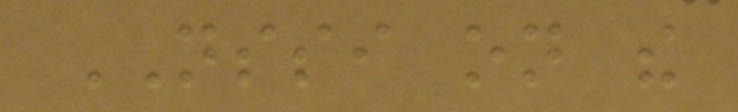NSSI on the
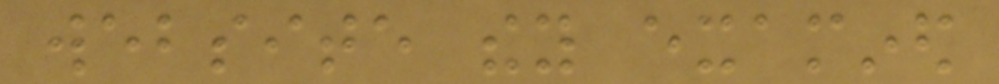website they examined
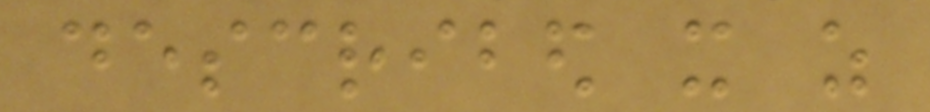described it as
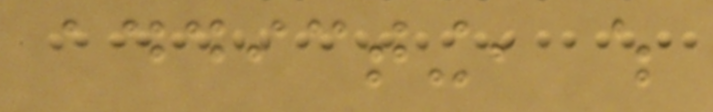addicting, which
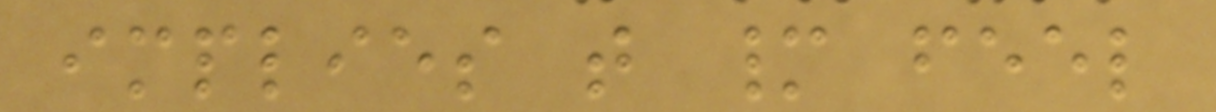implies that many feel
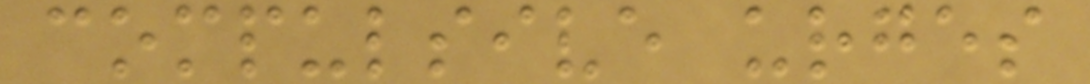compulsive urges
